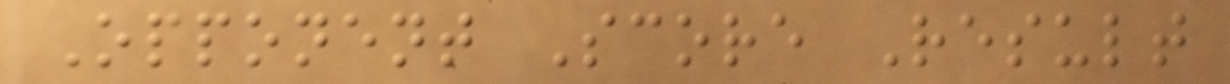Opponent Score Result
